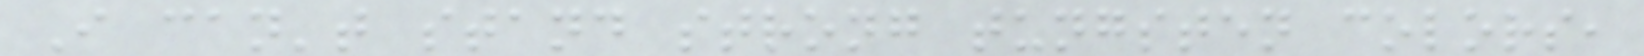I can't stand strong tungsten colors,
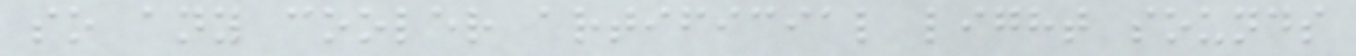so any cooler artificial light sounds
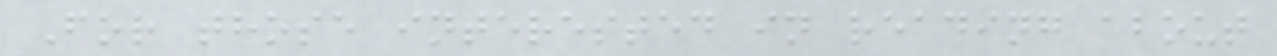For those interested in reading about
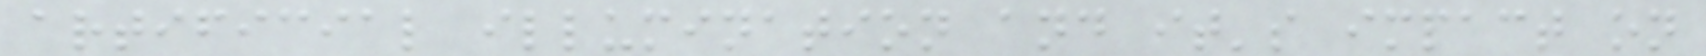artificial illumination and it's impact on
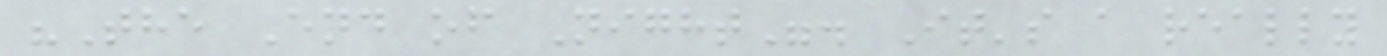"The End of Night". It's a really
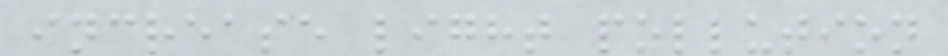increase light pollution
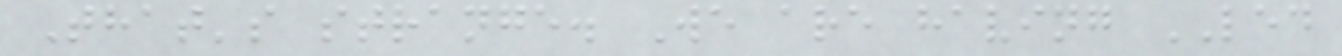That's strange. We are having LED
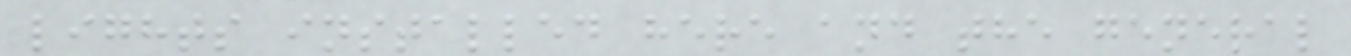lights installed here and the general
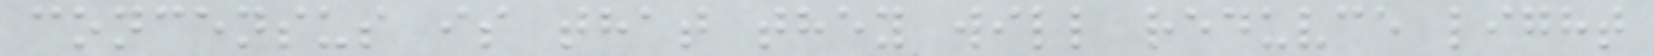concensus is that they will reduvce light
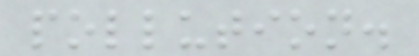pollution.
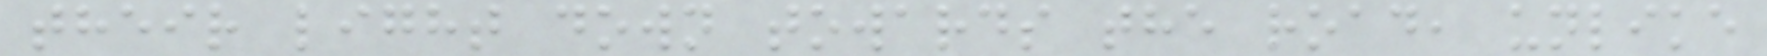their light down towards the road, unlike
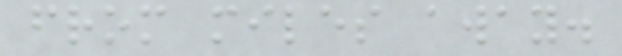from miles away.
